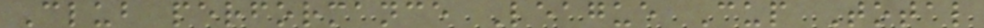Club performance League Cup Total
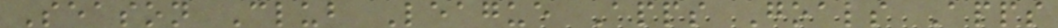Season Club League Apps Goals Apps
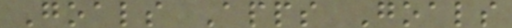Goals Apps Goals
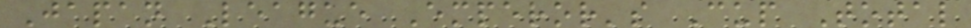Japan League Emperor's Cup Total
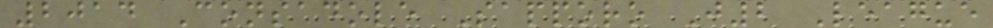2014 Consadole Sapporo J2 League
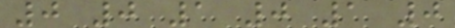0 0 1 0 1 0
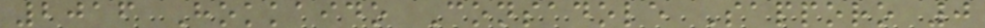2016 Hokkaido Consadole Sapporo 0
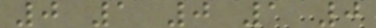0 1 0 1 0
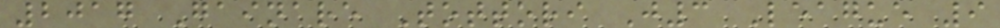2017 Gainare Tottori J3 League 9
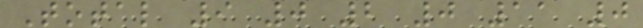Total 9 0 2 0 11 0
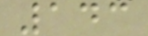143
